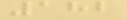182
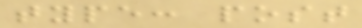type: post
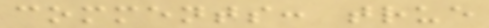comments: true
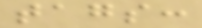tags:
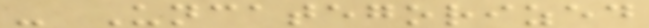- Uncategorized
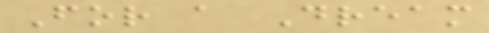For a Dream
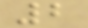2
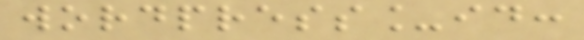wordpress_id:
